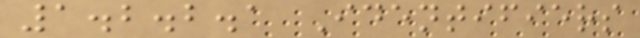1.2.2.1 Identifiers
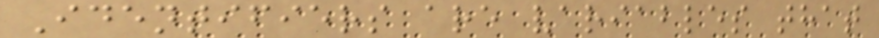Identifiers are variables that
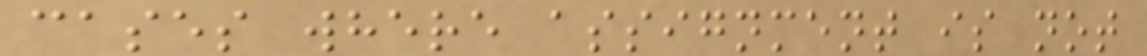cases where assignment is not
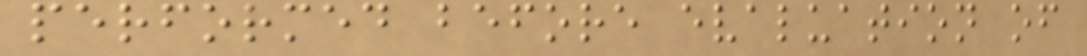performed before evaluation of
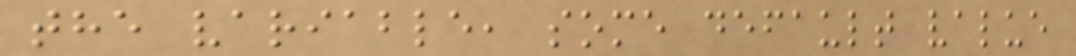the variable, some default value
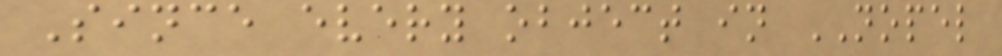Since every object in NOPEL
